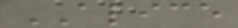ALICE
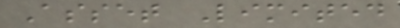Asset Limited
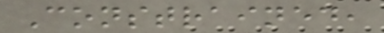Constrained,
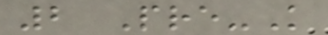2 Pre-K
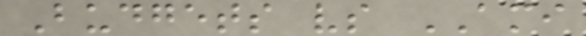Budgets vs AMI
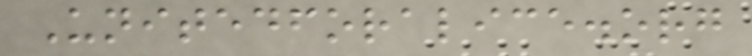Unitedforalice.org
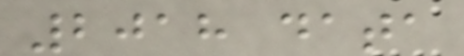2018 data
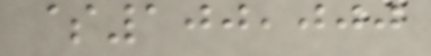$100,000
